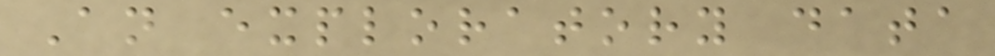An exploratory data
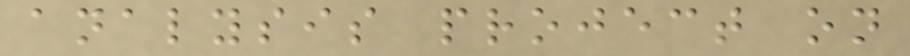analysis project on
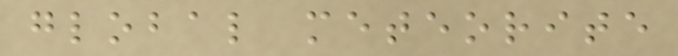global meteorite
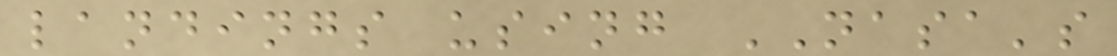landings using NASA's
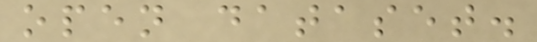open dataset.
